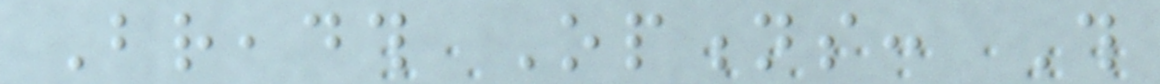Breadth Options: This
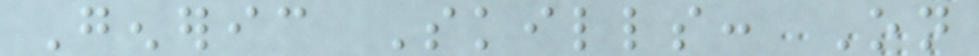Generic Skills: On
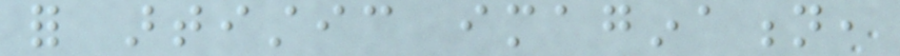for artistic imagination,
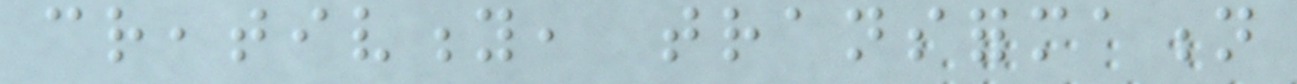creativity, transformation
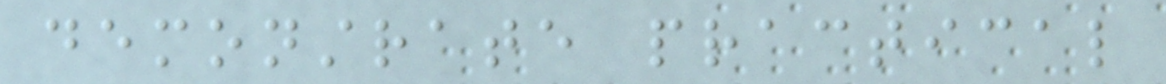demonstrate practical
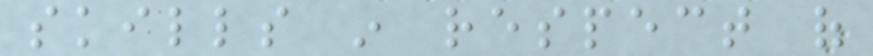skills in respect of
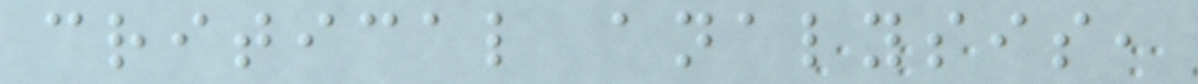critical analysis,
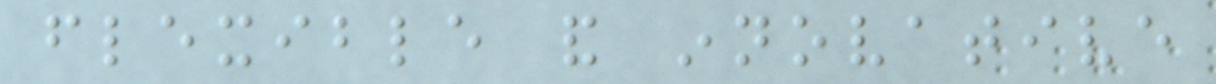flexible and innovative
